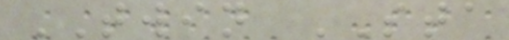TWIN STA
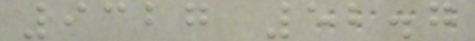9327 52.7
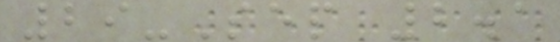29-Sep 2.1
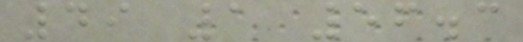49 1 56.3
